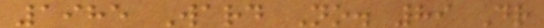1985 Ward No. 89 Dr
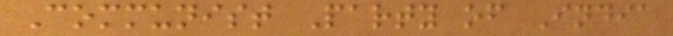Communist Party of India
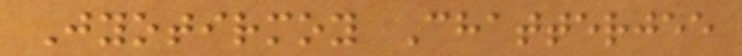Jyotirmoy Chatterjee
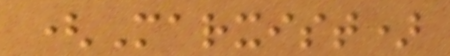(Marxist)
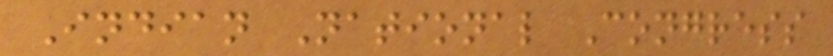Indian National Congress
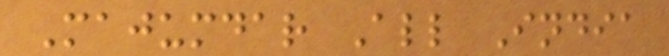Majumdar All India
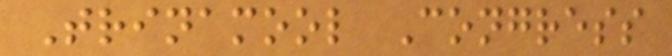Trinamool Congress
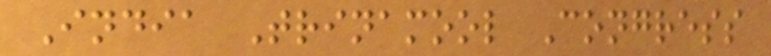India Trinamool Congress
